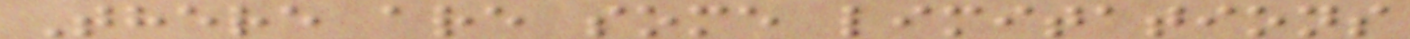There are some limitations
